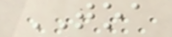TOA
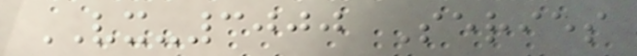VX-3000 Series
